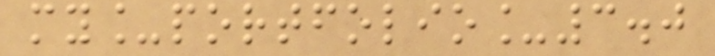my_portfolio_3.0
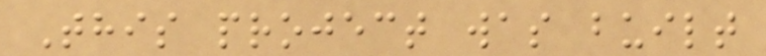This project was built
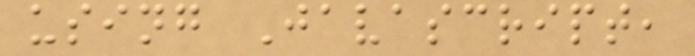using Javascript,
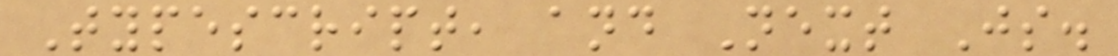Typescript, and Next Js.
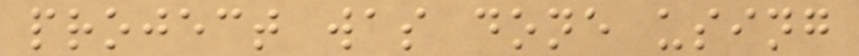project was done using
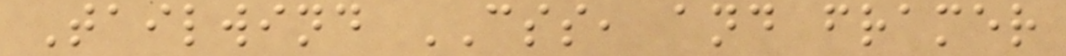Tailwind CSS, and framer
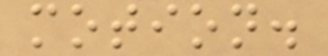motion.
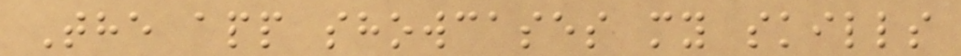The app showcases my skills
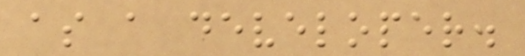as a developer.
